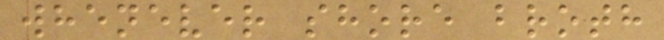whenever shore broth
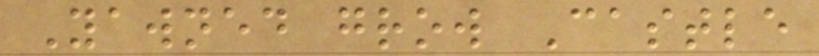Yawned grow Castle
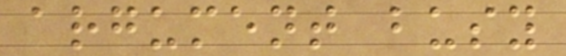argument busy
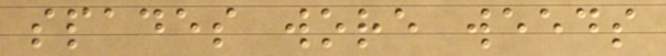spades wore weeds
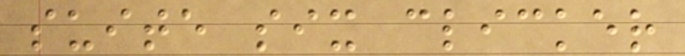suite six clicker
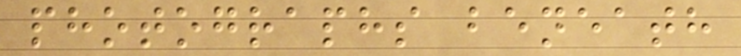photographs beneath
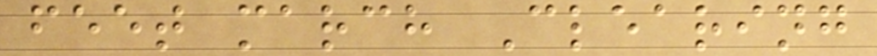feet march Clearing
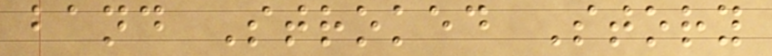band Stroked Story
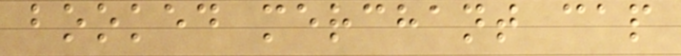booked merchant cap
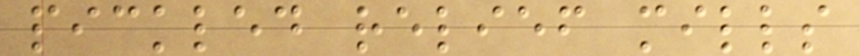pickled relief mills
